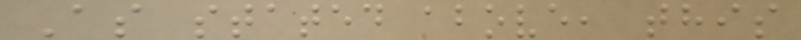As stated above, this
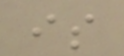is
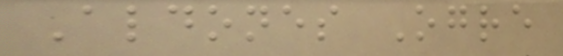Aldones Ogre
